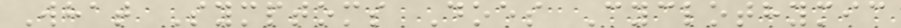What Symptoms Does Cyclothymic
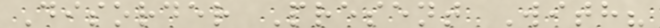Disorder Present With?
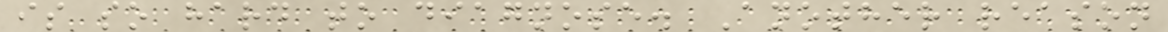is so hard to diagnose. Another reason
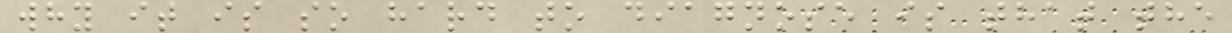why it is so hard to diagnose is that the
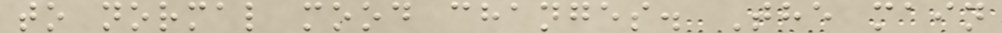to normal mood changes. The main
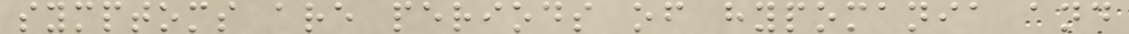symptoms are periods of hypomania and
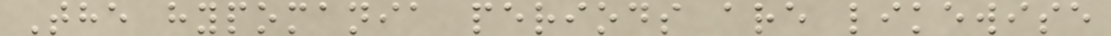The hypomania periods are likewise
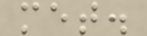met.
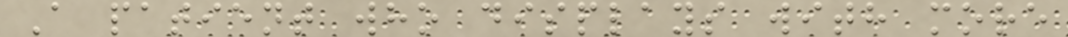A patient who displays with more
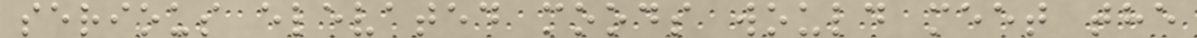serious elevated moods would meet the
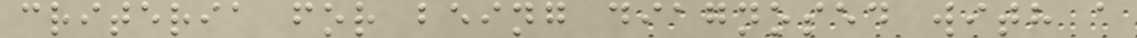criteria for being diagnosed with a
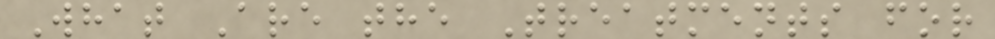What Are the Treatments for
